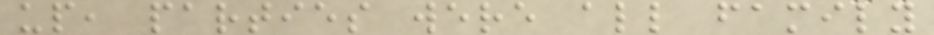up, parties were all family
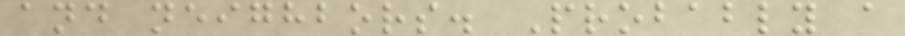and neighbors. Probably a
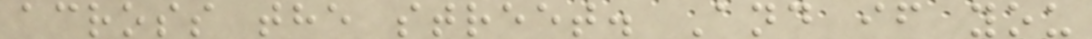across the street. And if you
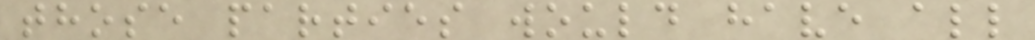those parties would have all
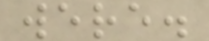were.
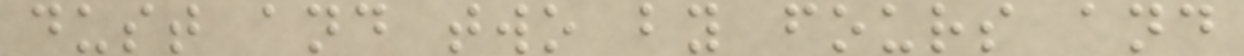dust and two by fours and
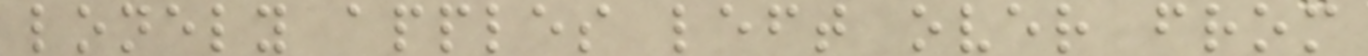lonely apples left over from
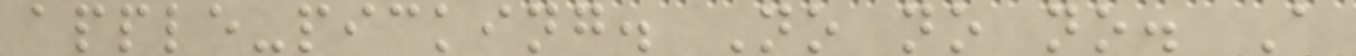apple-picking. No no no. A
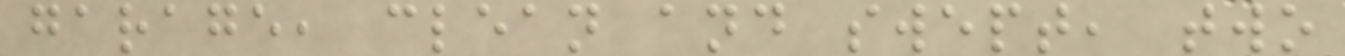garage, clean and swept, two
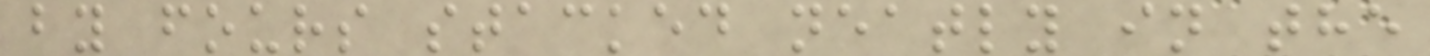by fours stacked neatly in the
